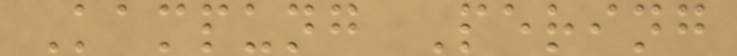Kampung Pering
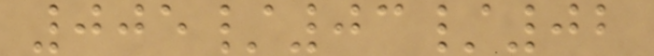005/03/02
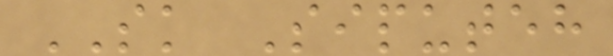SK Siputeh
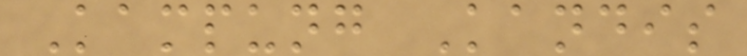Kampung Kandis
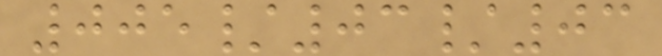005/03/03
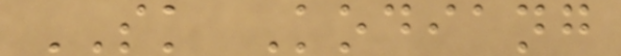SK Kodiang
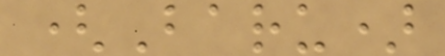(Baru)
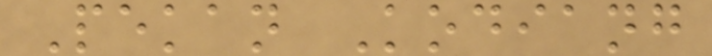Pekan Kodiang
